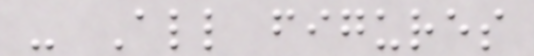- All figures
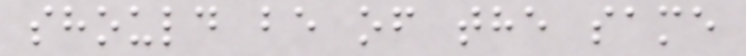should be of the same
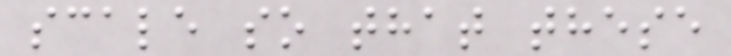scale so that these
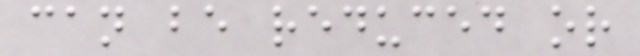can be reduced or
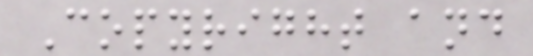Copyright and
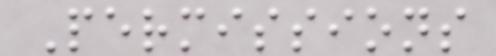Permissions
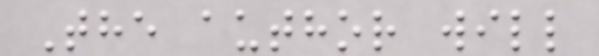The author will
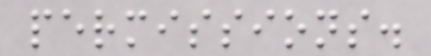permissions.
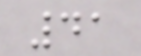41
